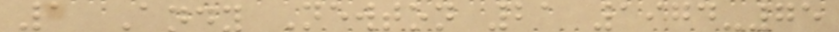1 Andy Newton 21 1974-75
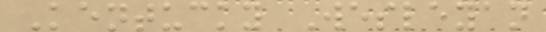Kentucky Wesleyan
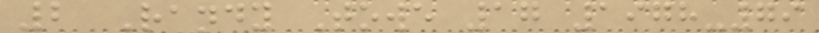2 Randy Towe 17 1978-79
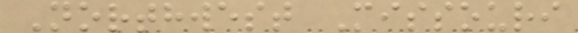Northwest Missouri
